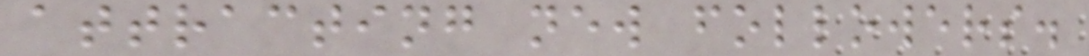attracting new followers.
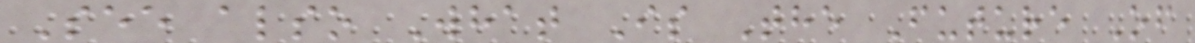See also What Is The Future Of
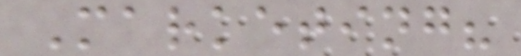Marketing?
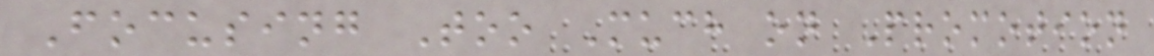Focusing Too Much on Promotion
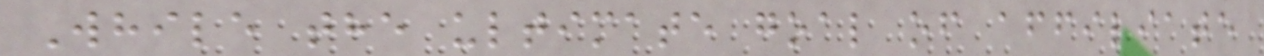While the ultimate goal of affiliate
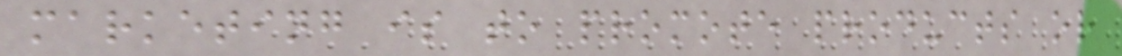marketing is to promote products or
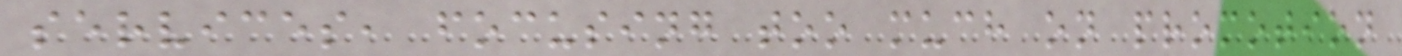services, focusing too much on promotion
